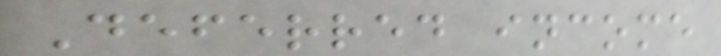Deferred income
